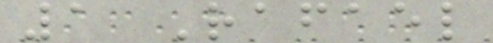1 Rafael
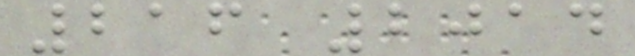216 2014
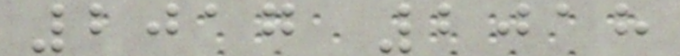2017 2018
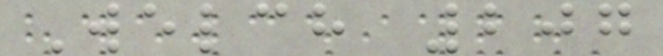Welch 207
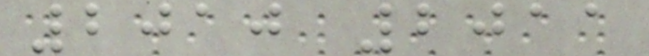2010 2011
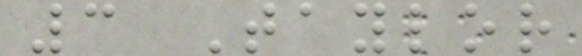3 Taylor
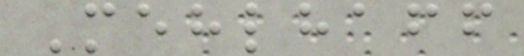Mehlhaff
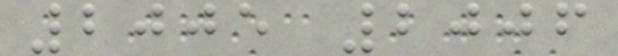2005 2006
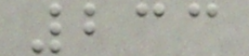233
